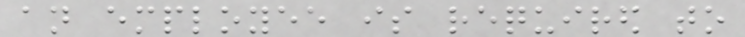an employee is required to
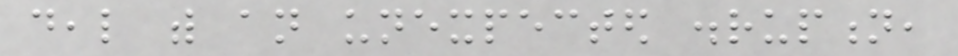deal with an unexpected disruption,
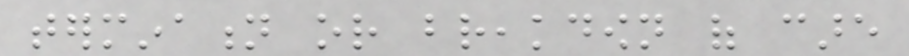termination or breakdown of care
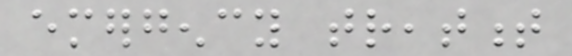emergency treatment
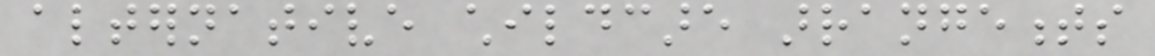alternative childcare arrangements
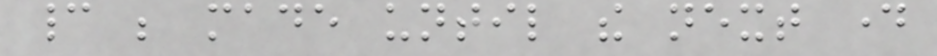cannot be made until the next day
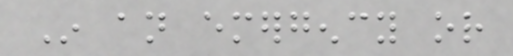In an emergency or
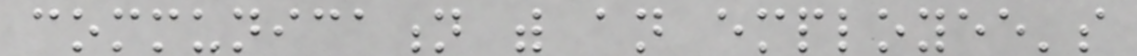communication with an employee's
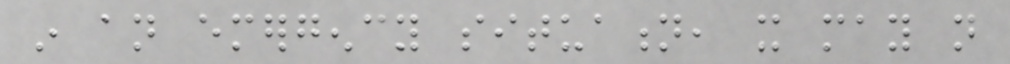in an emergency situation, it may not
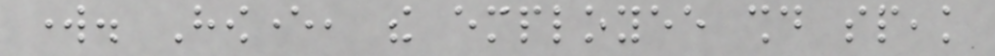work. However, the employee should speak
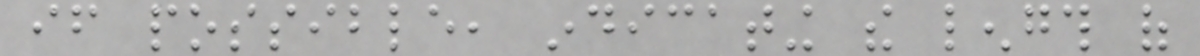if possible, indicating the length of
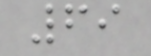69
